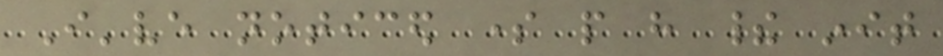I've noticed some people have their init
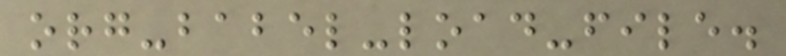org-babel-load-file.
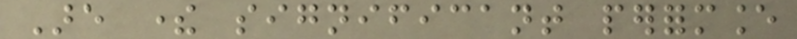Are there significant performance
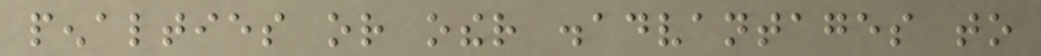penalties or other disadvantages to
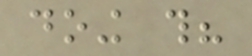doing this?
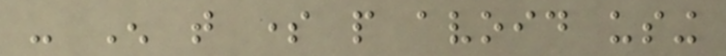- Enough that some people avoid using
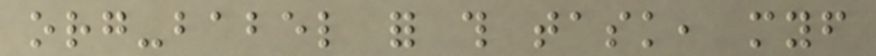org-babel for this task, myself
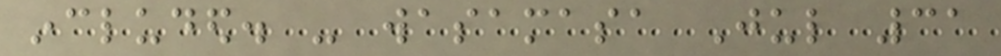included. - wasamasa Jul 31
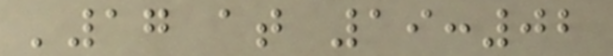'17 at 19:02
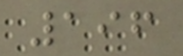196
